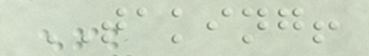TAKING!
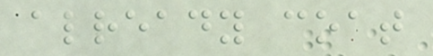already coat
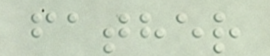father
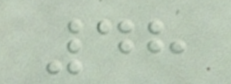48
